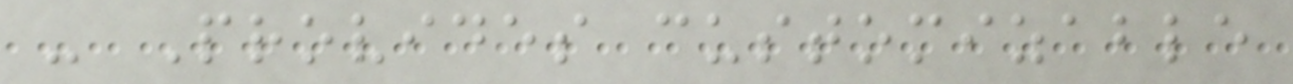- Provides customizable
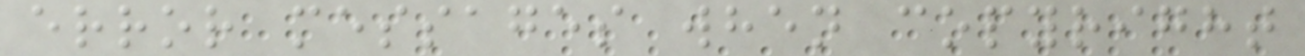error messages when copyright
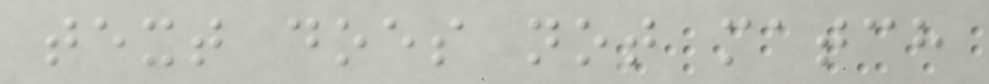text does not match
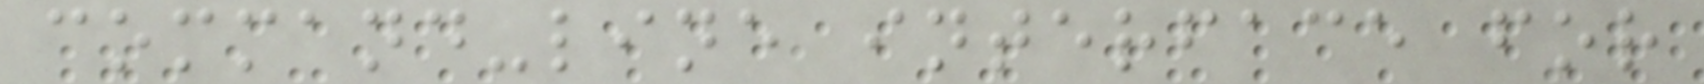command-line interface for
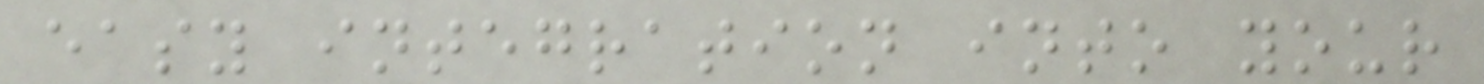easy integration into your
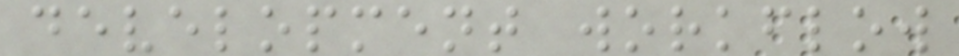development workflow
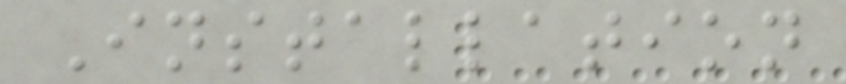Installation
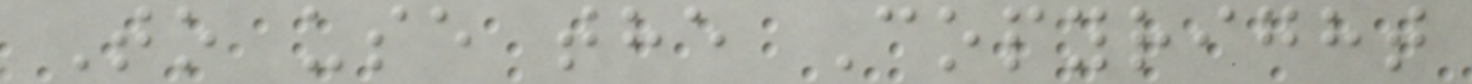To use the Copyright
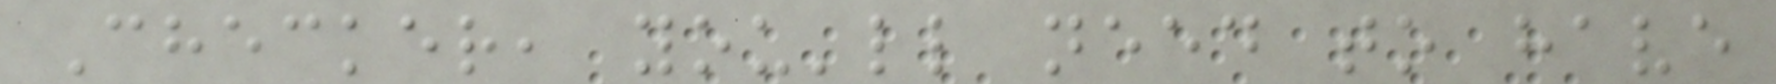Checker, you'll need to have
